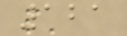121
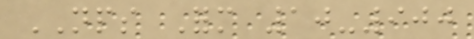NPS Form 10-900
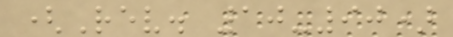(Rev. 10-90)
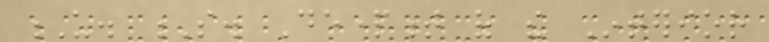U. S. Department of the Interior
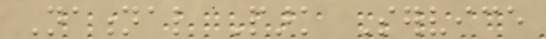National Park Service
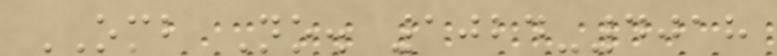OMB No. 1024-4018
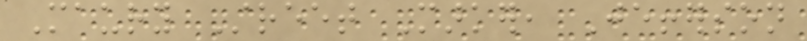Maury Street Marker, Jefferson
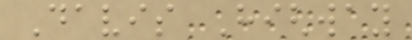Davis Highway
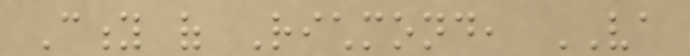City of Richmond, VA
